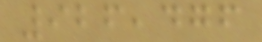926,476
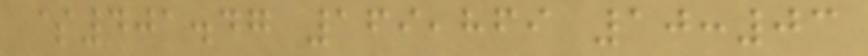$401.47 169,869 10:03
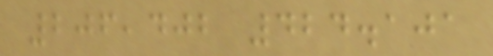206,402 424.101
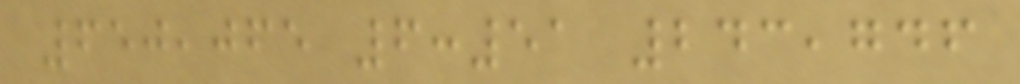650,065 6:51 243,746
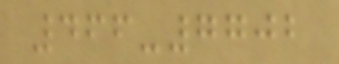466-7702
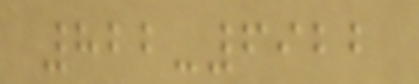822-6922
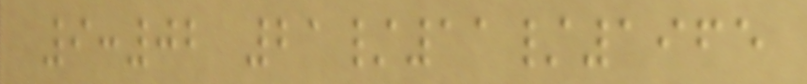9:02 21/11/1965
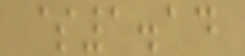$1.14
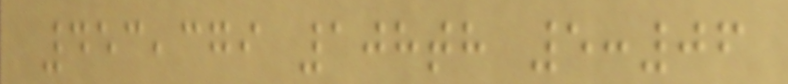453,379 108th 5:06
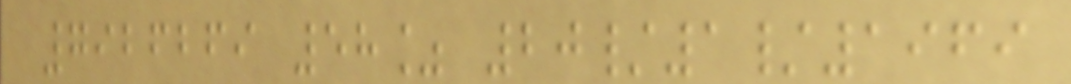7926269 58% 20/1/1969
